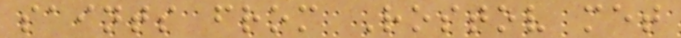saints from Rostov met
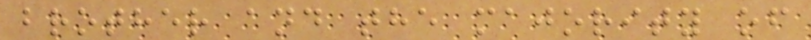brother and the majority of
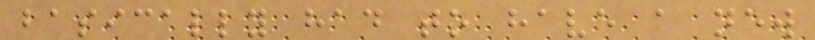basically had to have a new
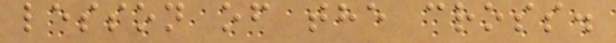lesson of the cross.
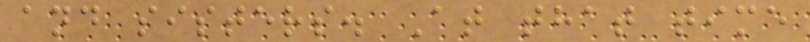and sisters. At that time
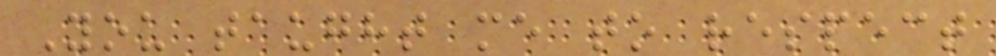You taught me to respect
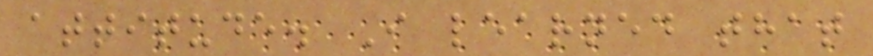attitude. I learned that
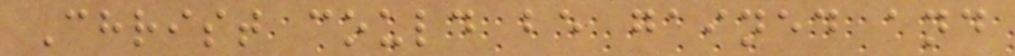Christ could be gained and
